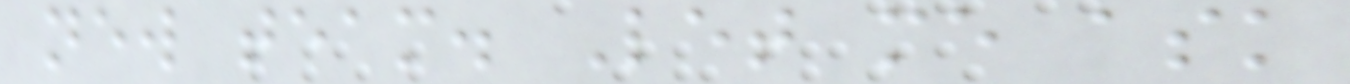new team. Let me ask
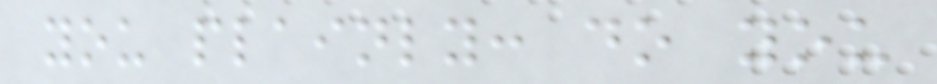you plainly: do you
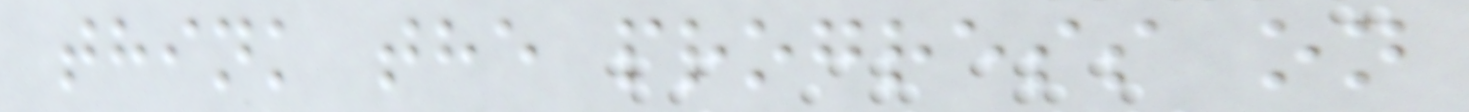think the progress on
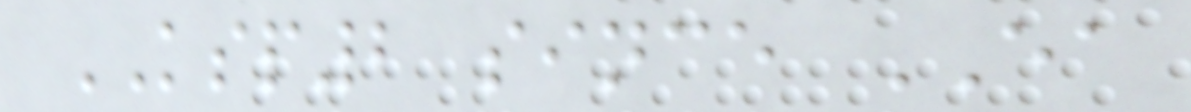KSP2 since EA
